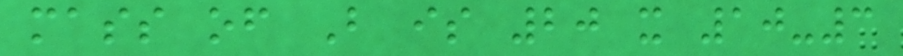mass of B is 20 x 10-3
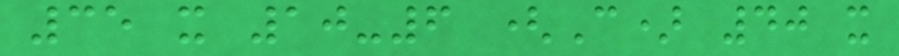35 x 10-6 (C) 40 x
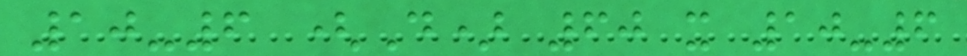10-6 (D) 60 x 10-6
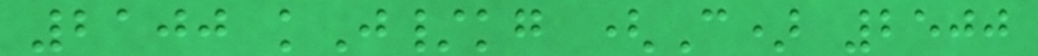2100 kJ/kg (C) 2500
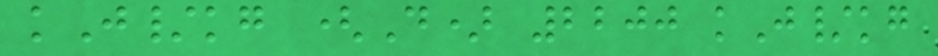kJ/kg (D) 2200 kJ/kg
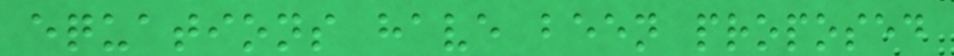equations have been proposed
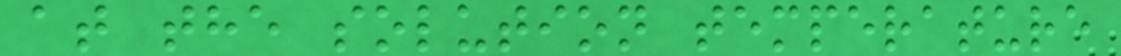at the solution temperature
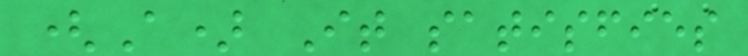(A) It satisfies
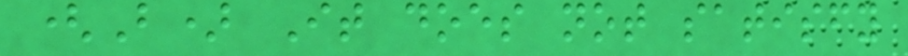(B) It does not satisfy
